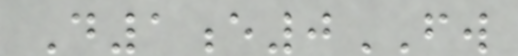D1e0FW
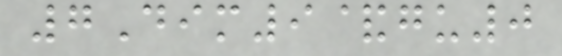7Dim9&gu0
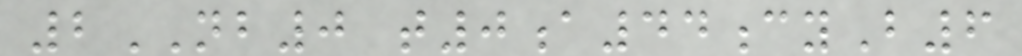2NB0 t0a44cyB6
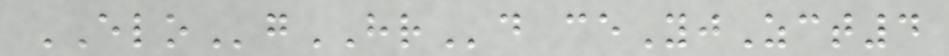ELOgHRd ceYjZct4
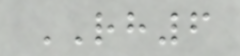RH6
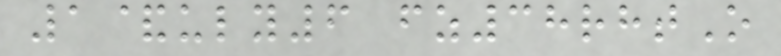1&uly6 fz38rhtO
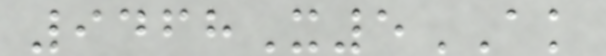9468X5AK
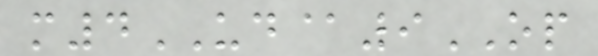m4UD@9OP
